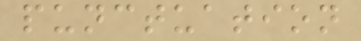punctuation
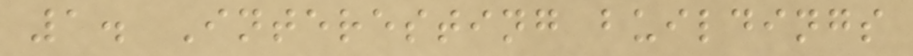1. Interesting buildings
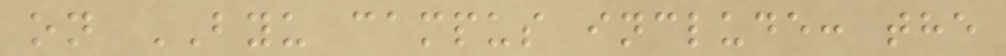on BYU campus include: the
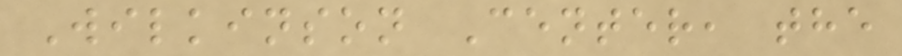Wilkinson Center, the
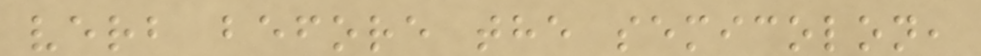verb before the semicolon,
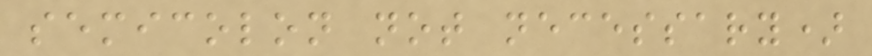semicolon not necessary)
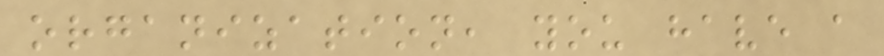organization, you have a
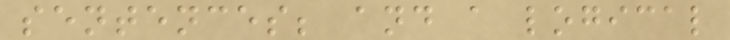sentences; and a logical
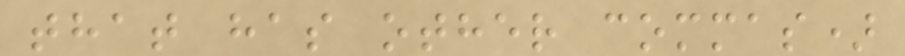that has other commas)
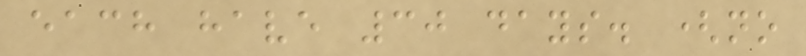each have 30 days. (no
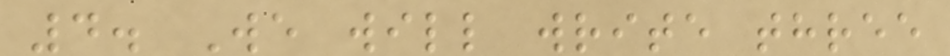4. We will write three
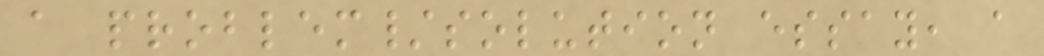a problem/solution essay, a
